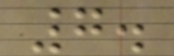7.
